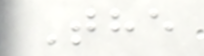The
